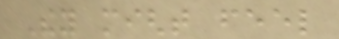They might feel
